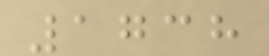1738
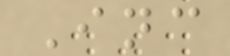Inc
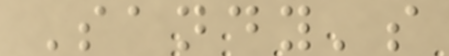Sandy's
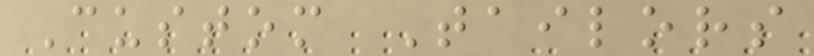Custom Tailors
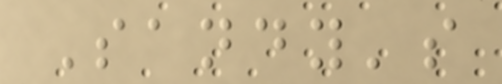Sandy's
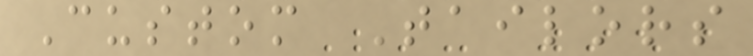Custom Tailors
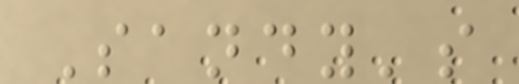Sandy's
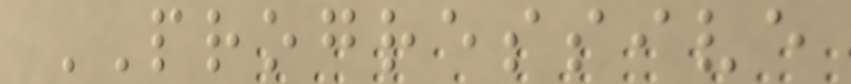PROGRESSIVE
